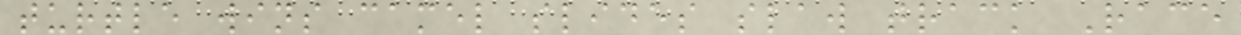turtle wins camel slides slaw track Race
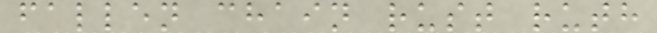fallen chain rust ruth
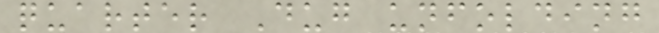quarter Dug unfolding
